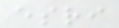esri
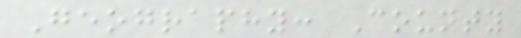Geography: County
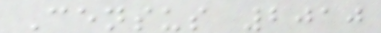Census 2010
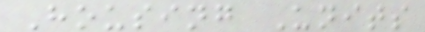Housing Units
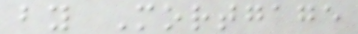by Mortgage
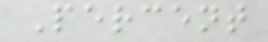Percent
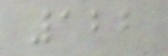122
